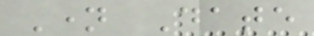Name Date
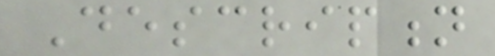Description
